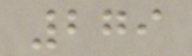279
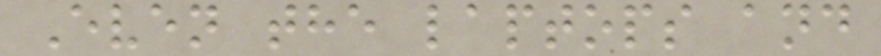Even the laptops and
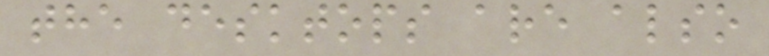the desktops are also
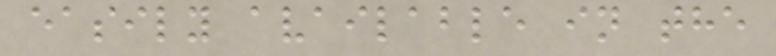easily available in the
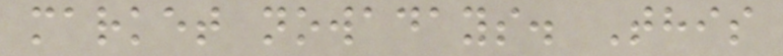market nowadays. This
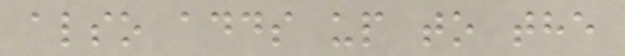also adds up to the
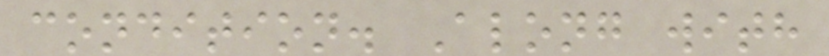condition. Along with
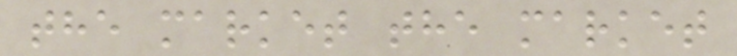the market the market
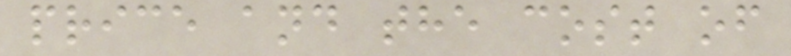price and the cost of
